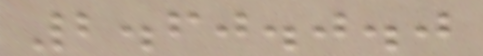2.60.0.0
